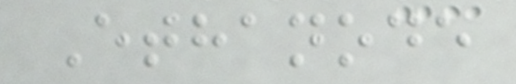Ethanode
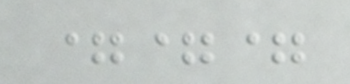===
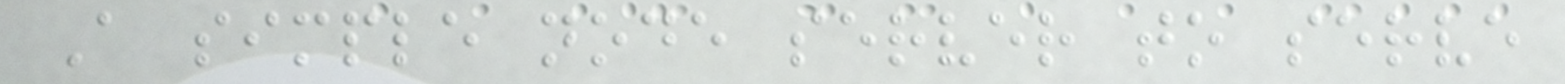A simple node server to serve
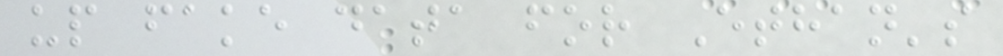up fake data for Ethan's
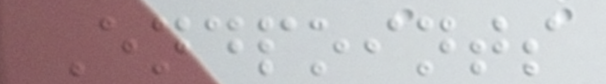Endpoints
